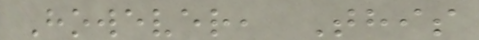However, This
